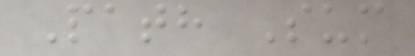Path Sum
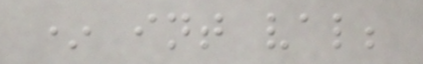* int val;
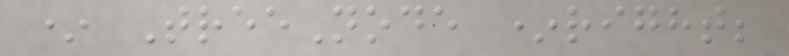* TreeNode *right;
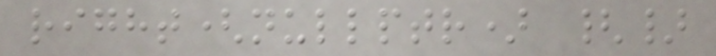right(nullptr) {}
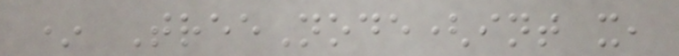* TreeNode(int x,
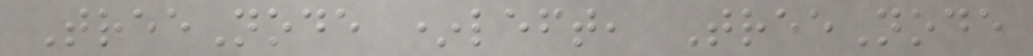TreeNode *left, TreeNode
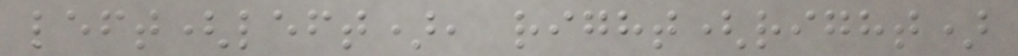left(left), right(right)
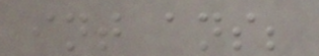int ans;
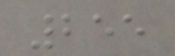255
